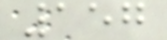157
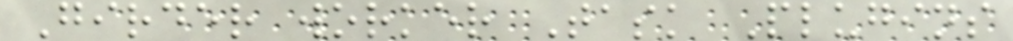Girder worker Task Plugins
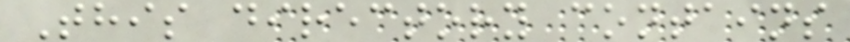This directory contains
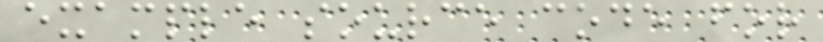example source code for
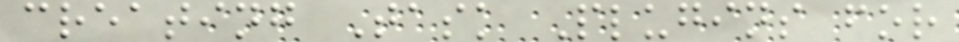creating Task Plugins for
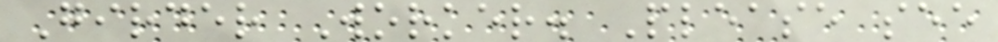Girder Worker. Please see
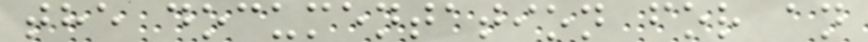the documentation for an
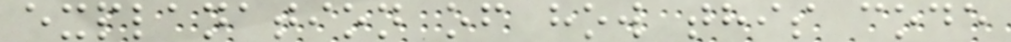explanation of how this code
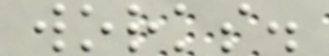works.
